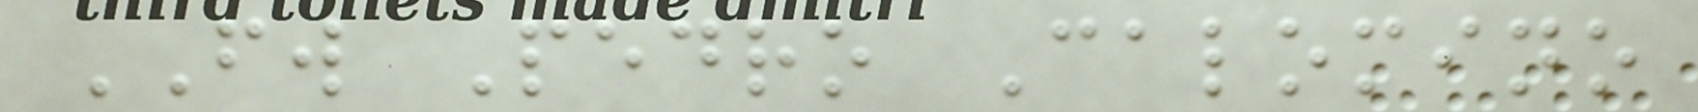FW Pedro Calomino
